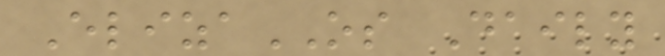ElizaOS Daily
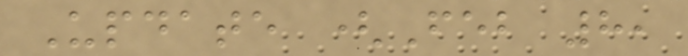Update (Feb 8,
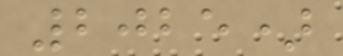2025)
